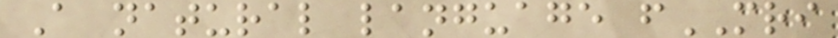A natural language fMRI
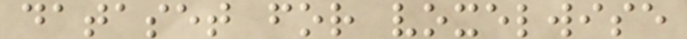dataset for voxelwise
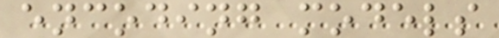encoding models
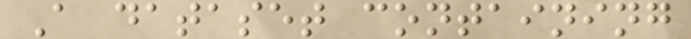A dataset containing
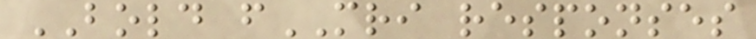BOLD fMRI responses
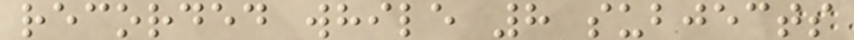recorded while 8 subjects
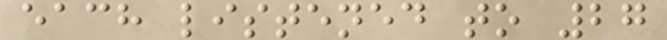each listened to 27
